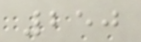250
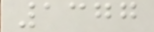1377
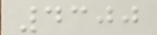4300
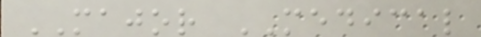MAJOR MEDICAL
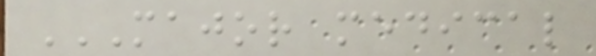MAJOR MEDICAL
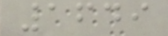1649
